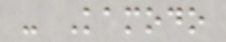- Kamodo
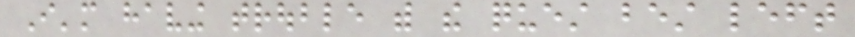I'm having trouble with the quest best left
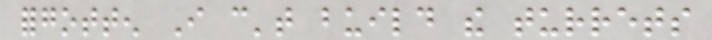forgotten I can't build the turrets
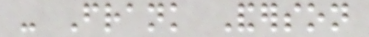- Frank Anderson
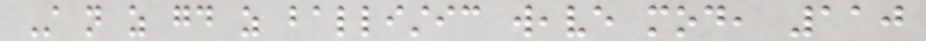Still not as good as ballistic weave mod, 110
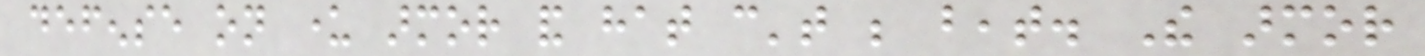defense on under armor and hat can't be beat. The armor
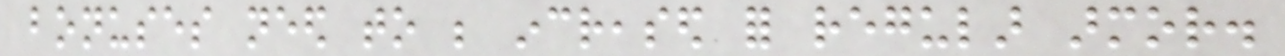bonuses need to be increased for regular armor.
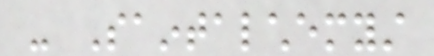- Saintalchemyst
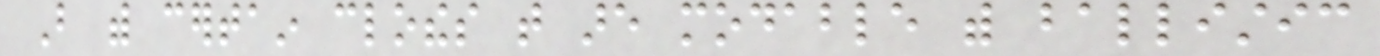But with certain clothes that are modable with ballistic
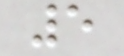5
